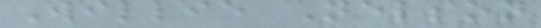Willie Nelson
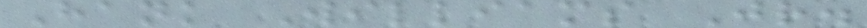Hank Williams Jr.
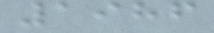1986
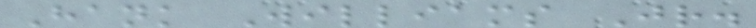Hank Williams Jr.
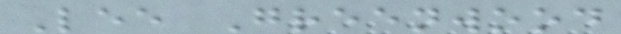Lee Greenwood
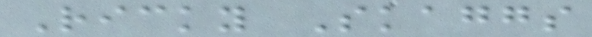Ricky Skaggs
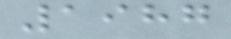1987
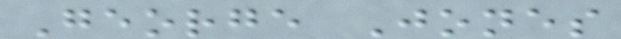George Jones
